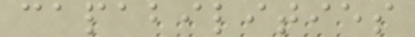capabilities
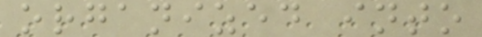organized into
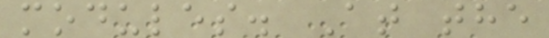modules. At the
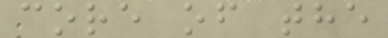core of the
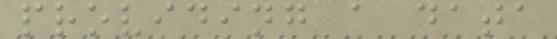providing a data
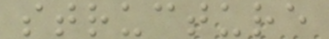structure
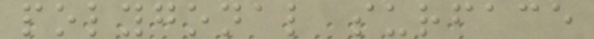polygonal surface
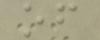of
